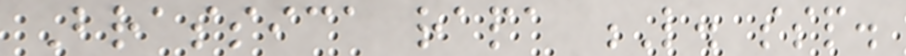Brassica rapa L. ssp.
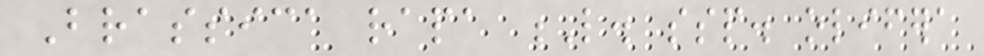Brassica rapa L. ssp. olifera
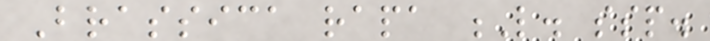Brassica rapa L. ssp.
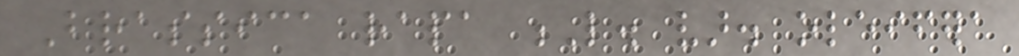Brassica rapa L. var. oleifera
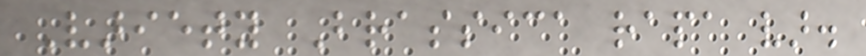Variety Brassica rapa var.
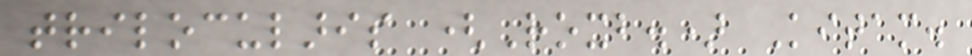trilocularis (Roxb.) Kitam.
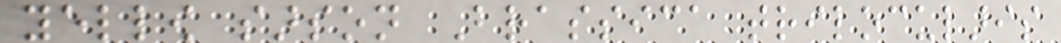yellow sarson Brassica trilocularis
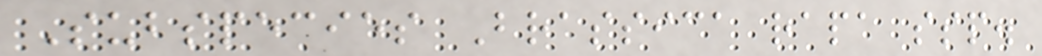Subspecies Brassica rapa ssp.
